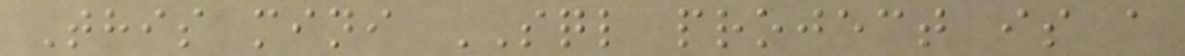This mini SQL project is a
